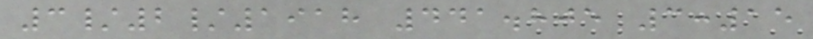3/2/1918 441.805 3:15
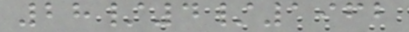28/4/1962
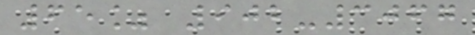65% 902-3067
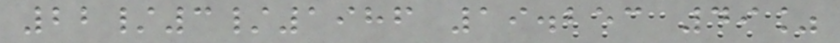22/3/1986 19.253 49%
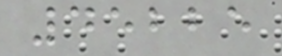45225
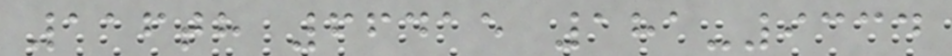116th 66415 181-9334
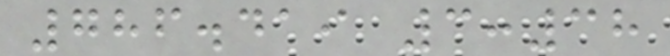786.419 3:38
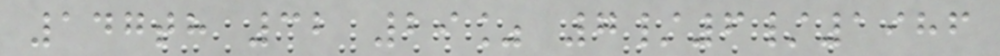147th 32 29% 7/6/1986
